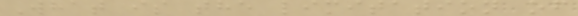What is the limitation of
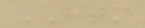HTM
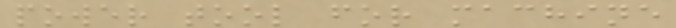power tool for machine
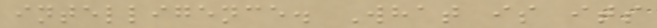intelligence. What is its
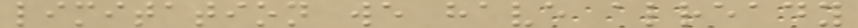limitation we have already
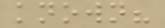known?
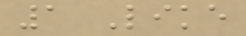1 Like
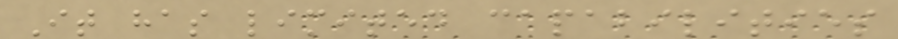It has limited capabilities
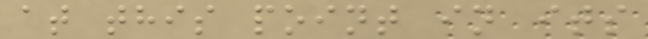at this point in its
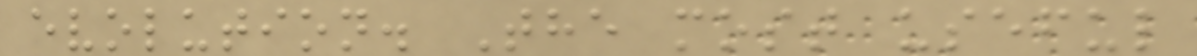evolution. The most useful
